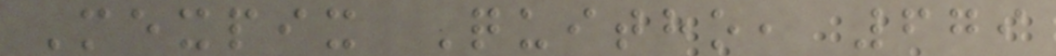Mexpix Quitho, 679
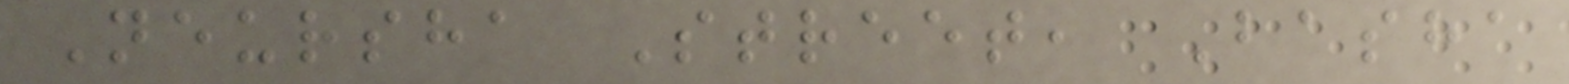Neursha Street, Basha
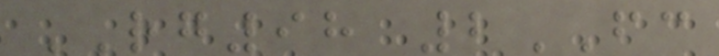RG98 2FC
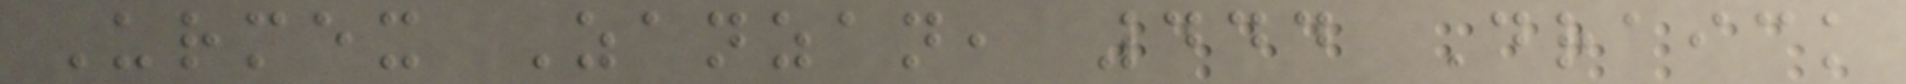Urmex Zanzan, 444 Draick
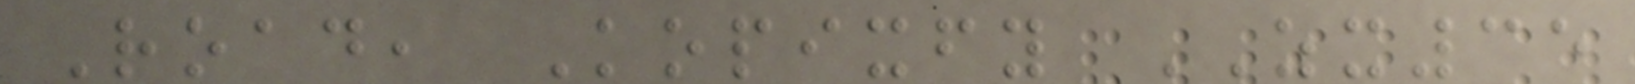Road, Kopixfy ZX35
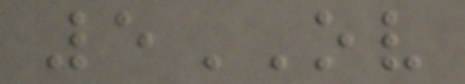5OV
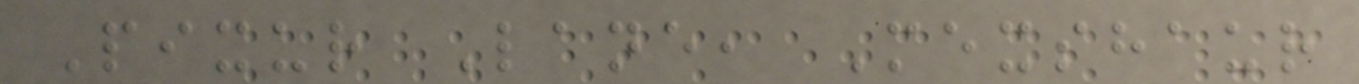Pixur Lane, Mexshaur
